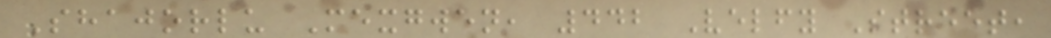Shajorlu Mexgwen, 442 Velfy Street,
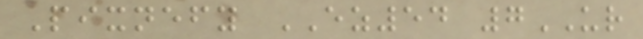Pixnefy EZ54 7UR
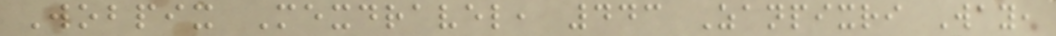Wobpix Mexdravel, 443 Zanpixri Way,
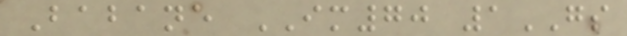Babane IM70 1GS
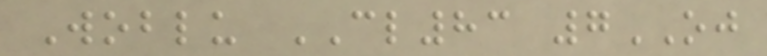Woblu CL83 7OJ
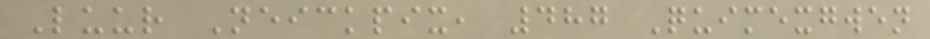Luur Neickpix, 487 Quimexgwen
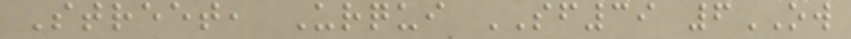Street, Urqui SF39 6OW
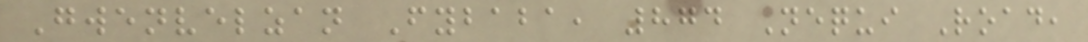Gwenvelzan Fybaba, 874 Nequi Road,
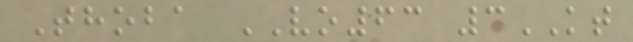Thoba VO63 3KT
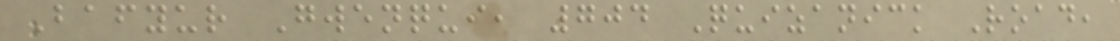Bafyur Gwenqui, 704 Quizanick Road,
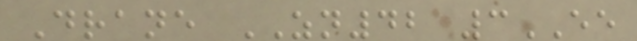Drane ZN42 3EE
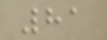81
